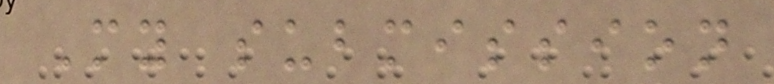My submission
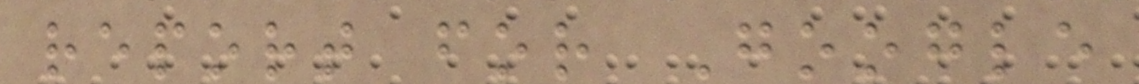report for Google
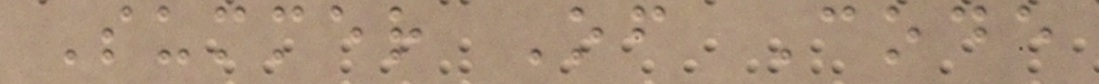Summer Of Code
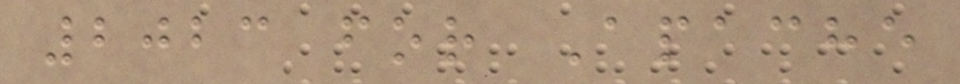2023 for Apache
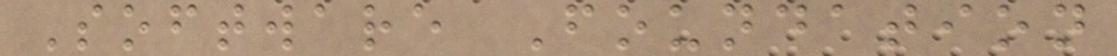Software Foundation
